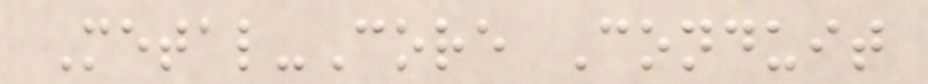Metal-Core Conduit
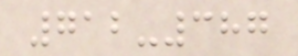712-387
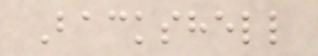Backshell
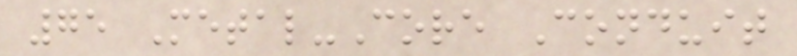75 Metal-Core Conduit
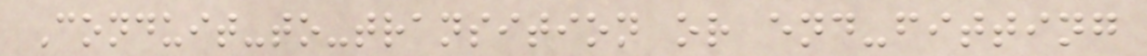Conduit-to-transition or end-fitting
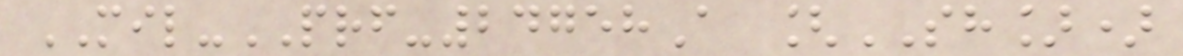MIL-PRF-24758A [SH])
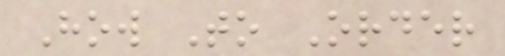How To Order
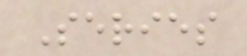Series
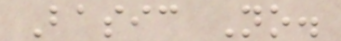Basic No.
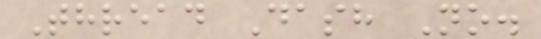Thread Dash No.
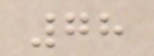78
